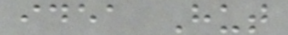idea Hut
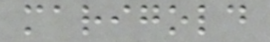marigold
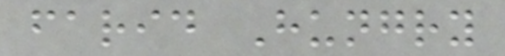farid Hungry
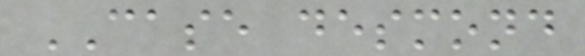CASE desmond
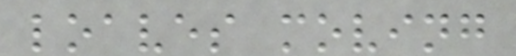loaves moving
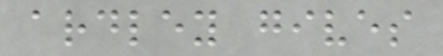ardley gives
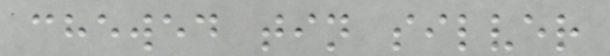chewed tin silver
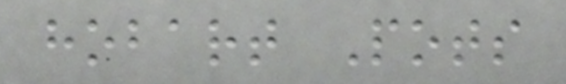hobart Pots
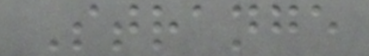Strange
